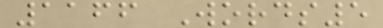1166 Words5
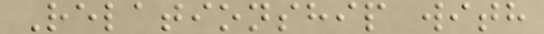Relationship with
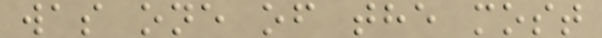was one of the most
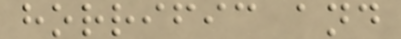horrific and
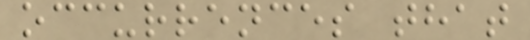occurrences that
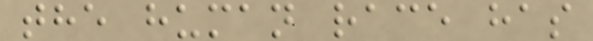the human race has
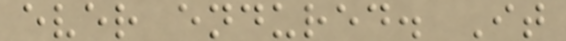ever endured. It
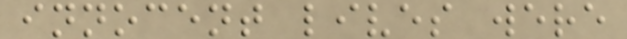innocent lives were
